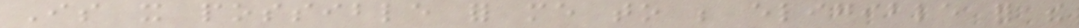Is it possible for me to be eligible for the
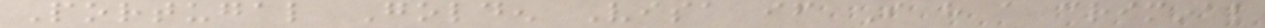Portugal Golden Visa if I have a criminal
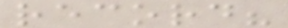record?
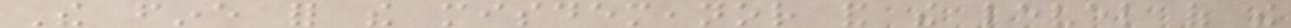The fine for the misdemeanor and the level of the
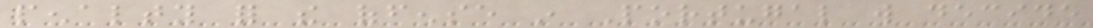penalty for the offense in Portugal will decide
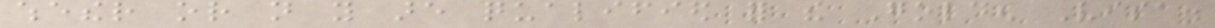whether or not you are qualified for the Golden Visa.
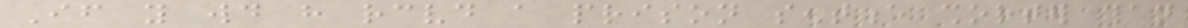If you would have received a prison sentence shorter than
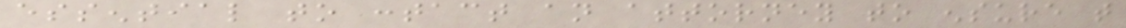essential to contact an attorney to ensure that
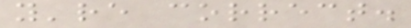you're correct.
